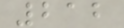212
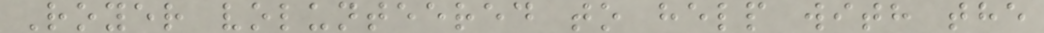Royer volunteered to help with the
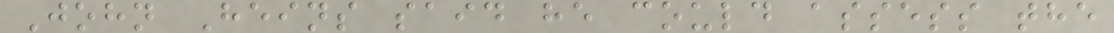John Heins said he could assess the
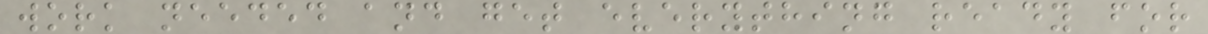work needed and get everything ready for
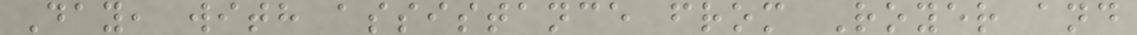Day, with assistance from Royer and
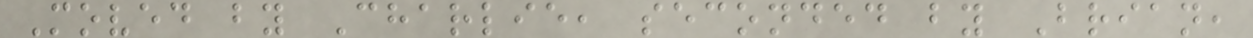Moved by Charlie, seconded by Brian,
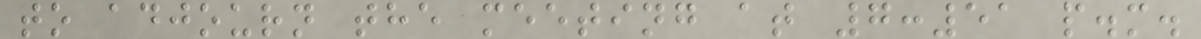to adjourn the meeting at 7:51 p.m.
